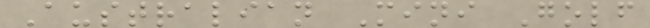Australian Mini Golf
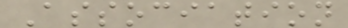Association
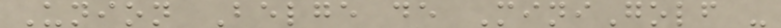Union Belge de MiniGolf -
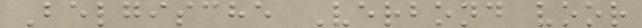Belgische Verbond voor
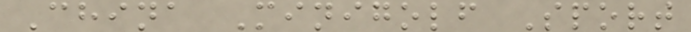China Minigolf Sport
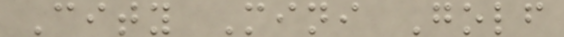City Mini Golf
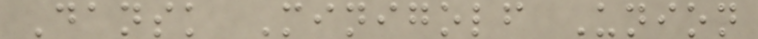Dansk Minigolf Union
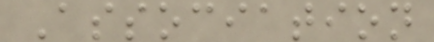Association
